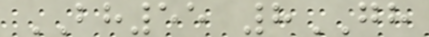BH55 8GH
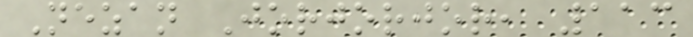Nezan Jorjorjor, 113
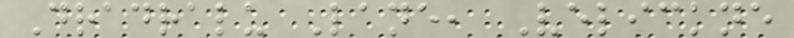Dradralu Lane, Velickne
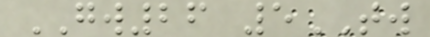GW26 5TW
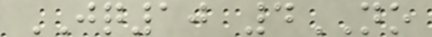JQ10 4NO
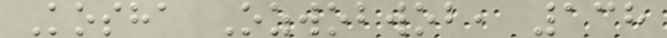Kosha Ozwobwob, 138
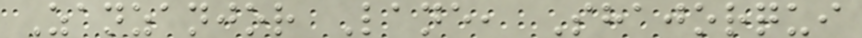Zanzanjor Lane, Shajorqui
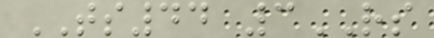TS44 3RS
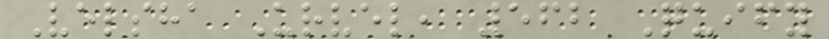Velsha Urvel, 562 Quify
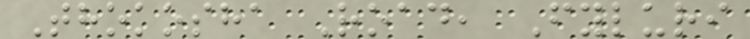Thokosha Road, Fyluri
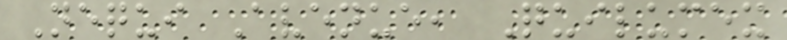Nequi Avenue, Quilumex
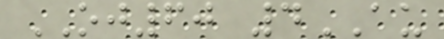OJ60 4AU
